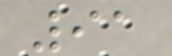91
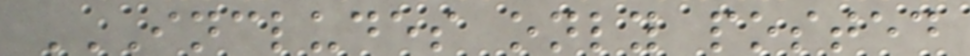INCLUDES ONLY POSTED
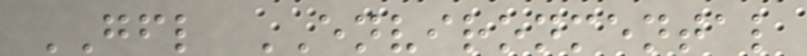GFL ENVIRONMENTAL
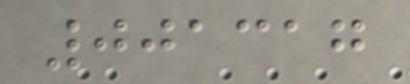001317
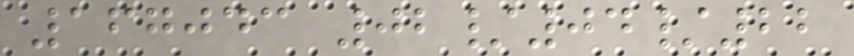167043 02/04/22
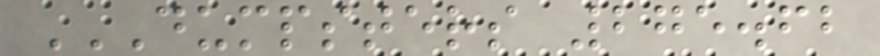DUMPSTERS 275.62
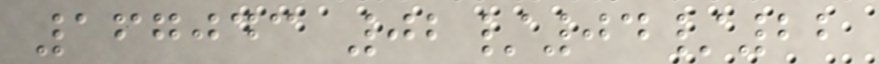167043 02/04/22
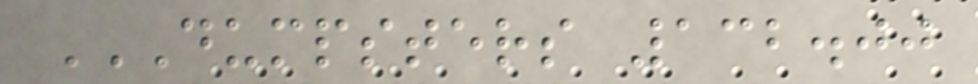DUMPSTERS 132.00
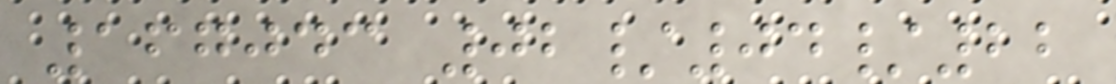167043 02/04/22
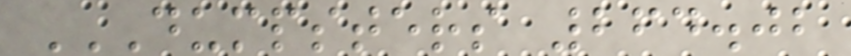DUMPSTERS 264.02
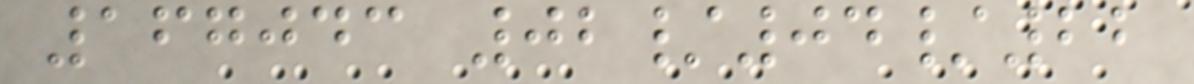167043 02/04/22
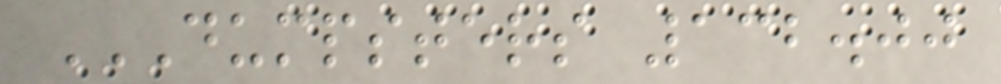DUMPSTERS 132.00
